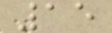15
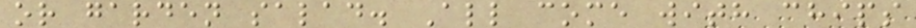or garden salad. All come with chips
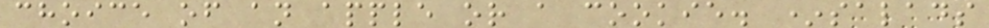choice of an apple or a cookie. *salads
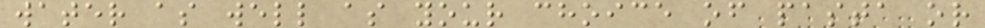water as well as your choice of pasta or
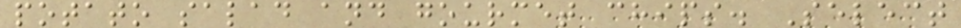potato salad and gourmet chips. Select
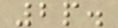2p.
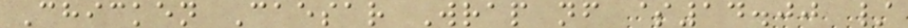Chicken Caesar Wrap nf $14.00 /
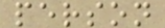person
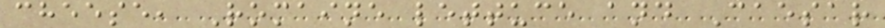cheese, Romaine lettuce and Caesar
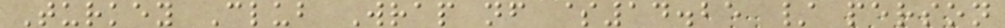Turkey Club Wrap nf $14.25 / person
